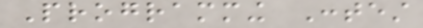Programming Contest
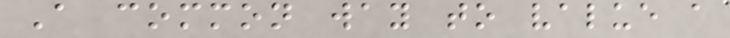A common way to value a
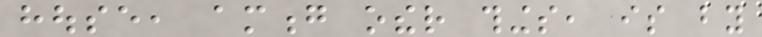house, among other things, is by
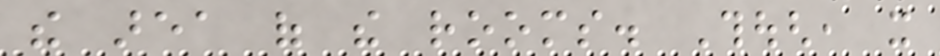the area of the rooms. Though, it
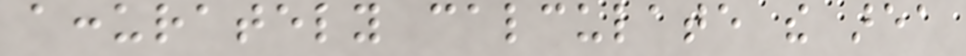accurately calculate the area
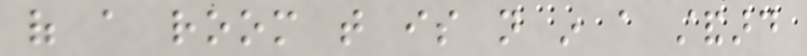of a room that is not in a standard
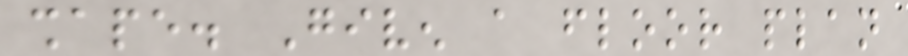shape. Given a floor plan
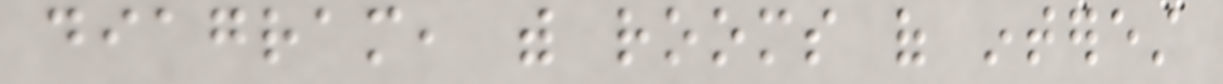diagram, with rooms of interest
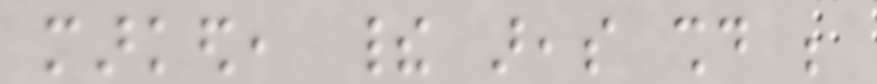marked, their areas should be
